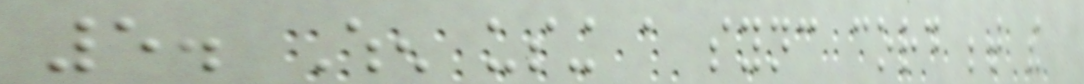5. When using a sync cord between the
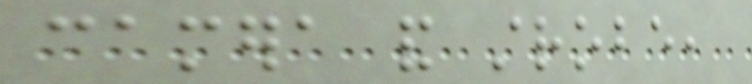camera and strobe,
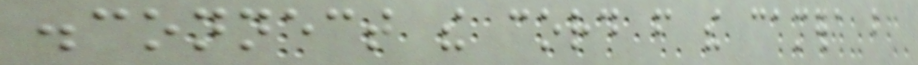disconnect the cord from the camera but
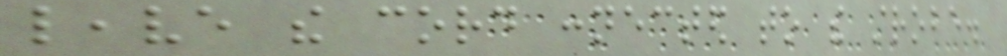leave the cord connected to the strobe.
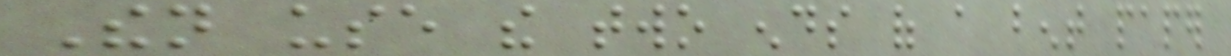Then use the two ends of a bent paper
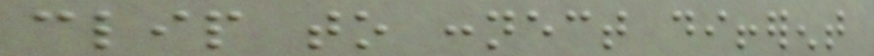clip to connect different
